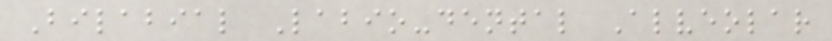Bilabial Labio-dental Alveolar
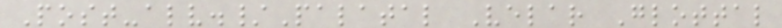Post-alv./Palatal Velar Glottal
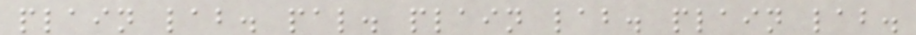plain lab. pal. plain lab. plain lab.
